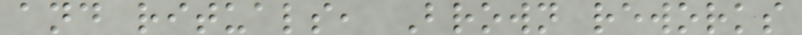and rituals, Brown reworks
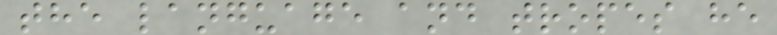the language and tropes he
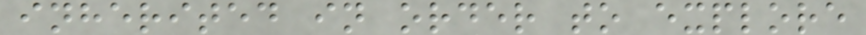inherited in order to explore
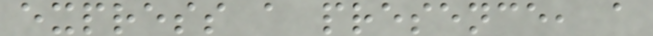express a presence, a
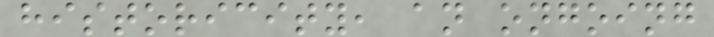historicity, an ongoing
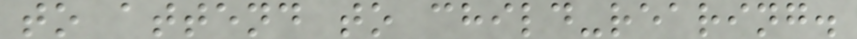to attend to child-rearing.
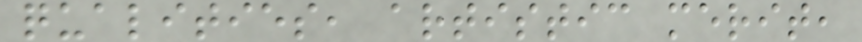qualities, artistic merit,
